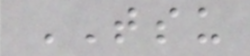TSU
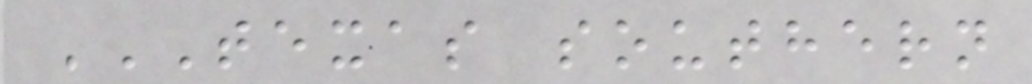TEXAS SOUTHERN
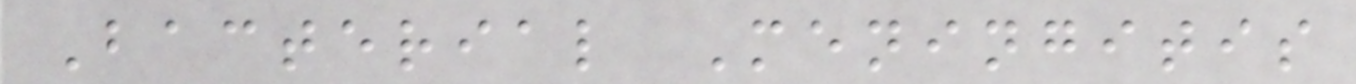Bacterial Meningitis
